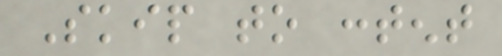Skip to content
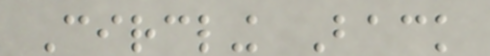Circling Back
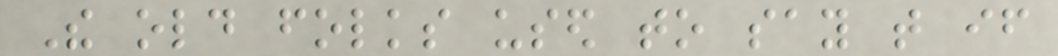The old folks used to say that if
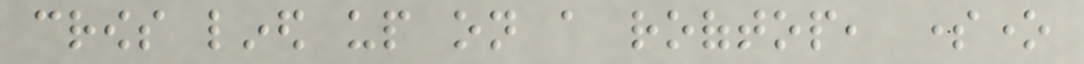crows lined up on a rooftop, someone
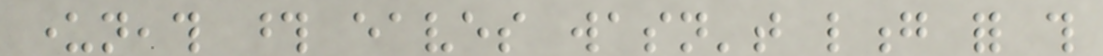underneath those eaves wasn't long for this
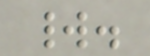world.
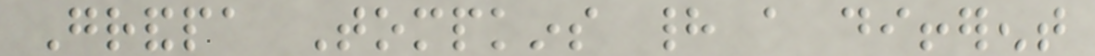Grandpa Tompkins had a different
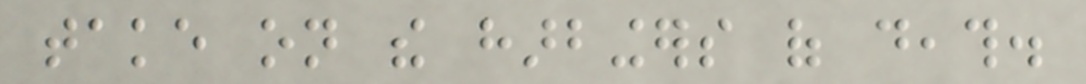take on the harbingers of death.
